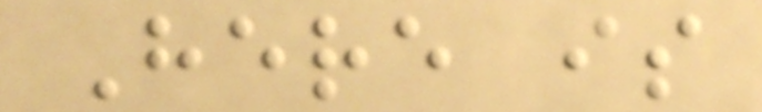Here is
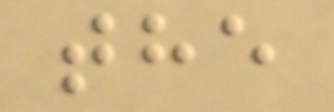the
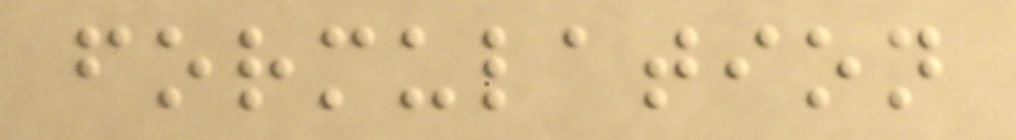formulation
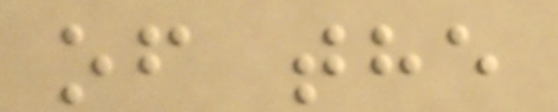of the
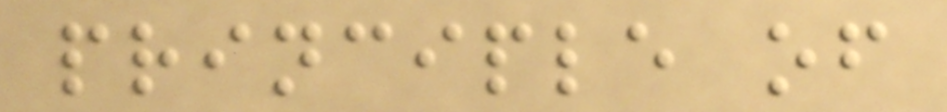principle of
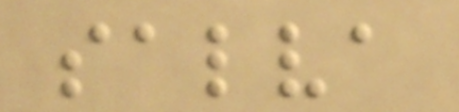salva
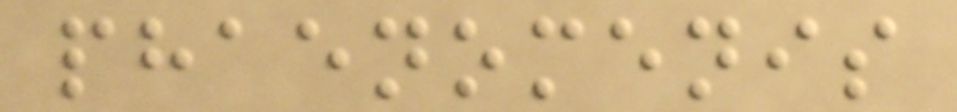phaenomenis
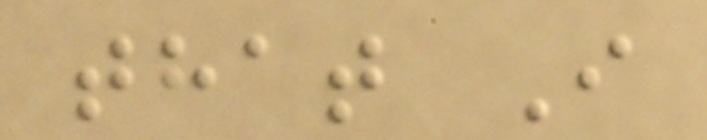that I
